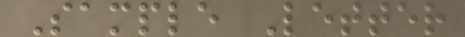Sample Letter
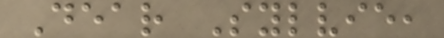Dear Sylvie,
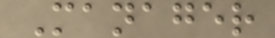Manager
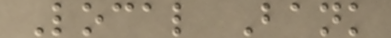Local Bank
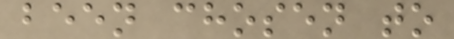been chosen to
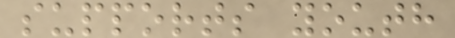supports youth
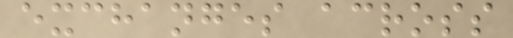exchanges across
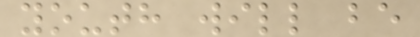youth will be
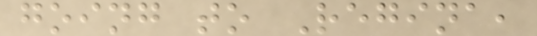going to Regina,
